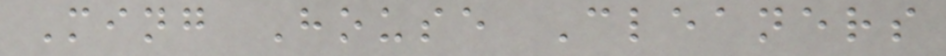Ming House Cleaners
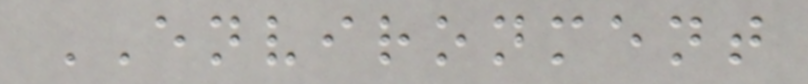ENVIRONMENT
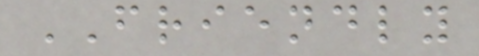FRIENDLY
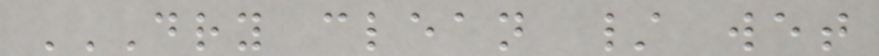DRY CLEAN / WET
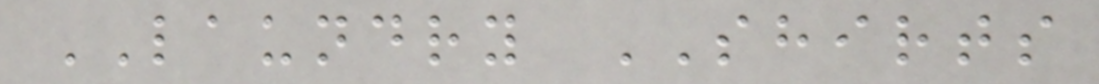LAUNDRY SHIRTS
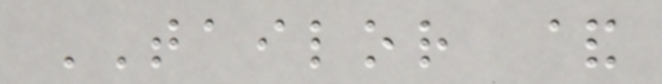TAILOR &
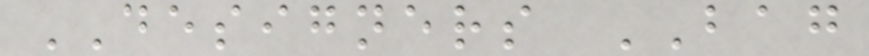DESIGNERS BAG
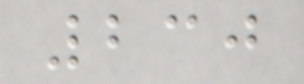230
